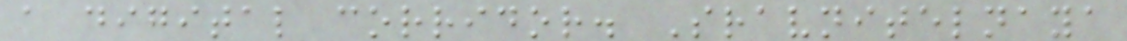a digital corridor. Sravnitelnaya
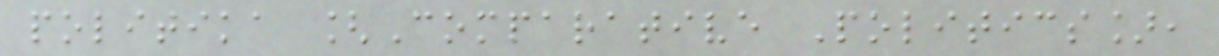politika [Comparative Politics],
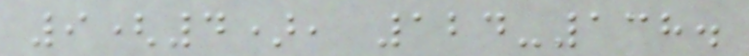9(4), 124-138.
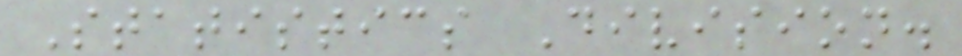Statistics Division.
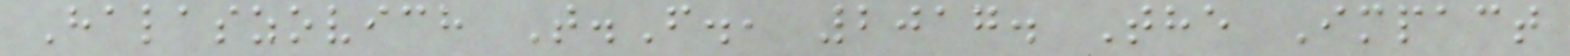Halaszovich T.F., 2017. The Impact
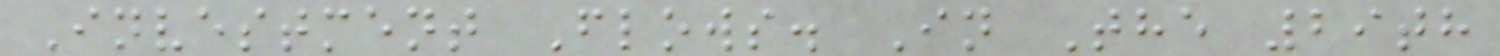Investment Flows. In The 29th
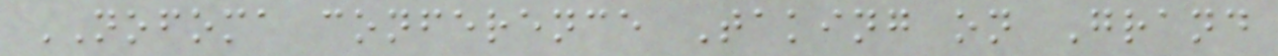NOFOMA conference Taking on Grand
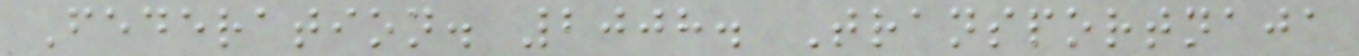Federation. 2008. Transportnaja
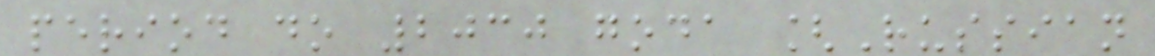period do 2030 goda [Russian
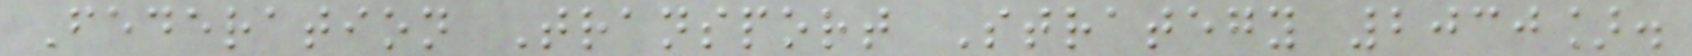Federation Transport Strategy 2030].
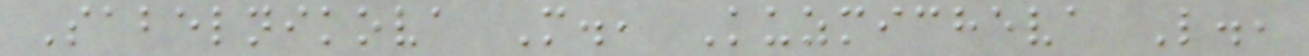Sabelnikova M., Kuzmicheva L.,
